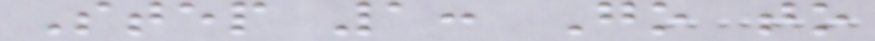Step 1: Go to
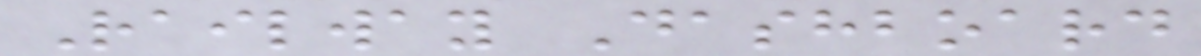Railway Dashboard
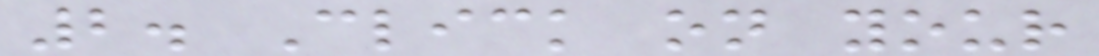2. Click on your
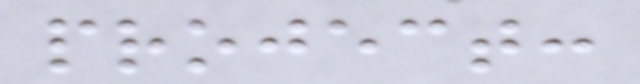project:
